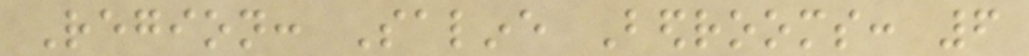Region: Saline Bedrooms: 6
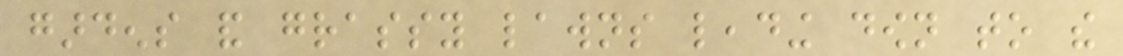gardens and grassy lawns leading down to the
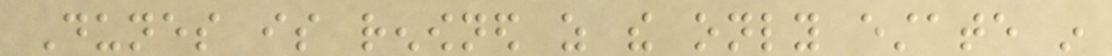Dunes is renowned as the only estate in
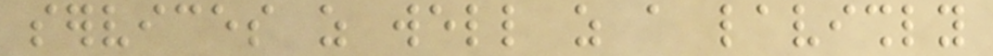services as well as a lavishly
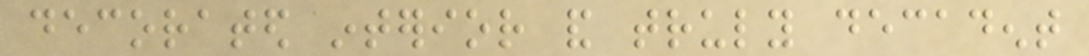decorated interior and truly decadent
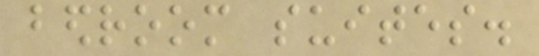bedroom suites.
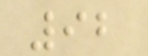92
